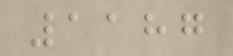1187
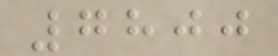7800
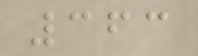363
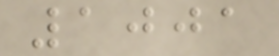1001
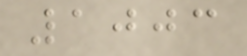1003
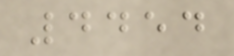4454
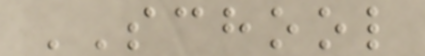SCHOOL
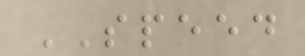SPEED
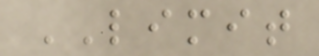LIMIT
